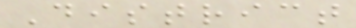District
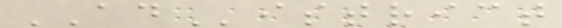ADistrict
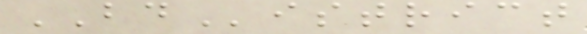BDistrict
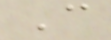C
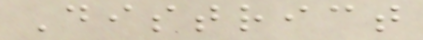District
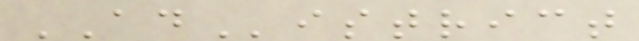ADistrict
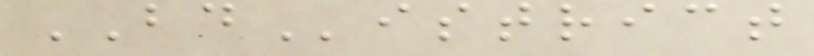BDistrict
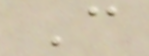C
